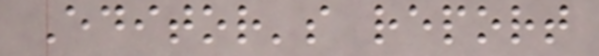Editor's report
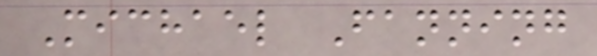Michael Fanning
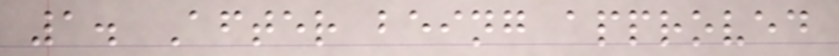1. After being approved
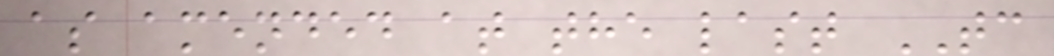as amended at the last TC
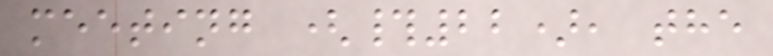meeting (#22), the
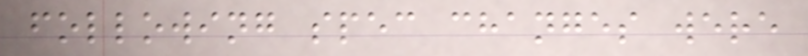following spec changes were
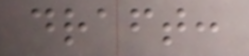draft:
